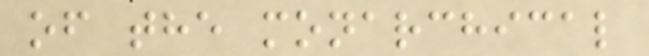of the monarchical
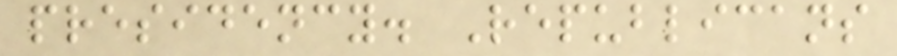presidency. Republicans
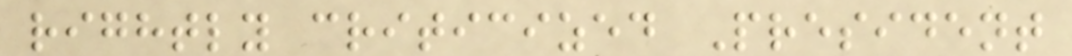rightly criticized President
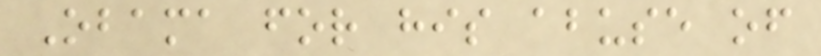Obama for his abuse of
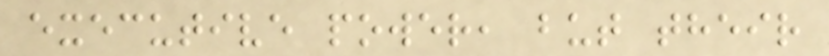executive power, but their
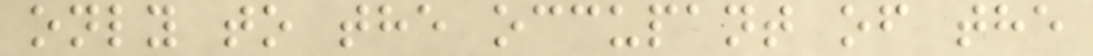only to the occupant of the
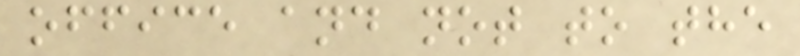office and not to the
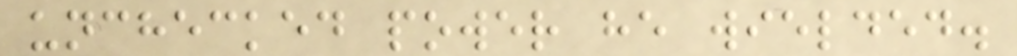unchecked power he wielded.
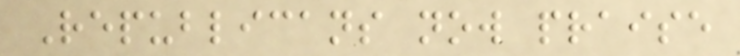Republicans now praise
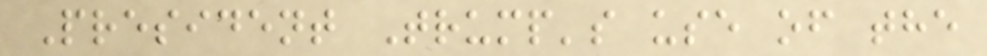President Trump's use of the
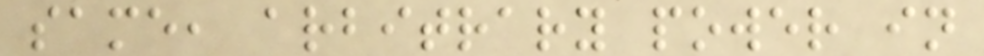same, arbitrary power in
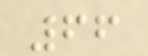66
